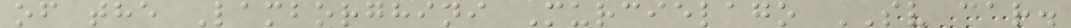of the Lamborghini Murcielago SV car.
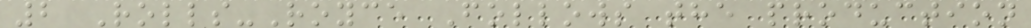2 Rolls-Royce Follows the production
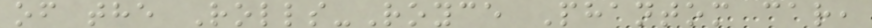of the Rolls-Royce Phantom car,
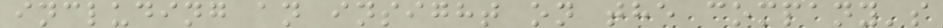including an insight on the company's
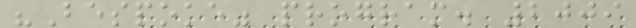"Bespoke" program. 2009
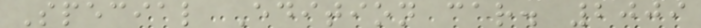Special Edition car. 2009
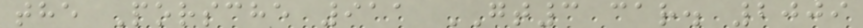the Porsche 911 GT3 car. 2009
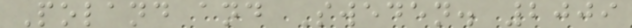Poland and Sweden. 2009
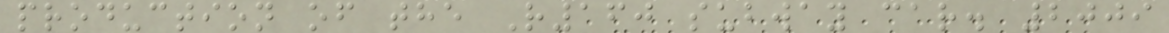production of the R160 subway car. 2009
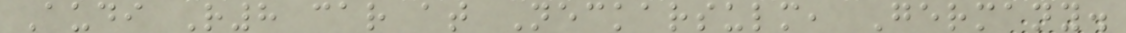Audi R8 car at Neckarsulm, Germany.
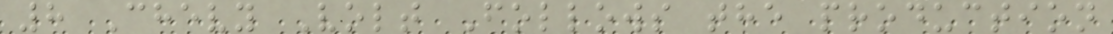8 Chevy Volt Follows the production
